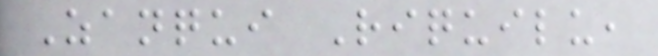Zanqui Riquilu,
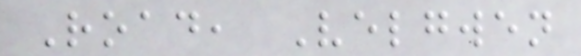Road, Velgwen
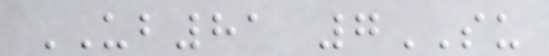UB81 7SU
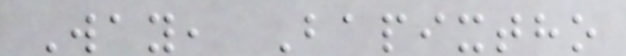Way, Bapixtho
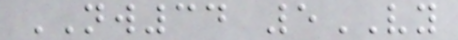NW34 5VY
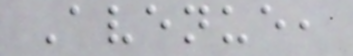Avenue,
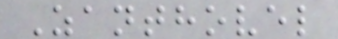Zanthovel
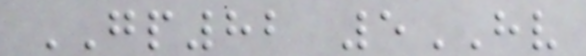GP82 5HV
